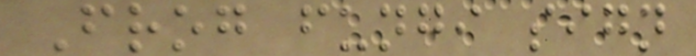Frog fungi sign
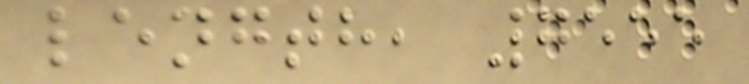length, 7555
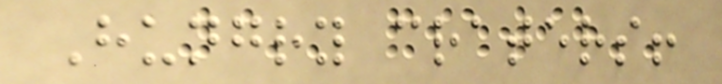Hungry craters!
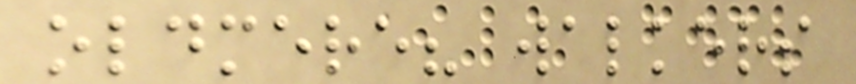oldmere? walkers
